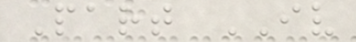Part IV
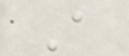A
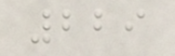229
